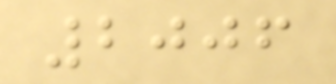2006
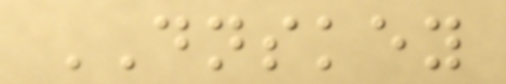DNSKEY
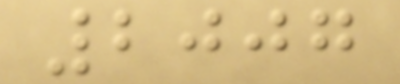2007
